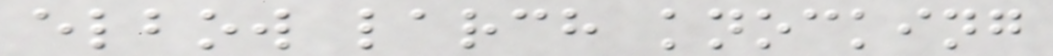elbow larch knocking
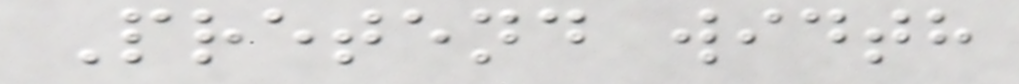Pretend width
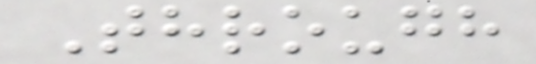Through
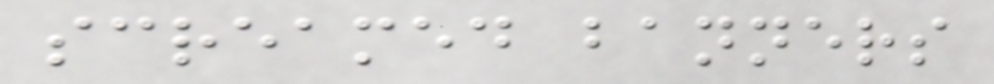screamed banners
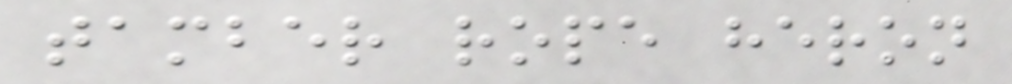tamber rope heron
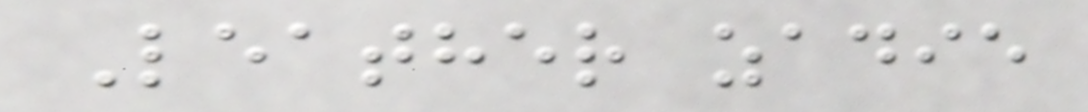Leather zadie
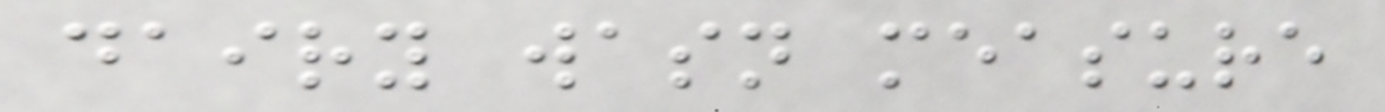dairy wasn measure
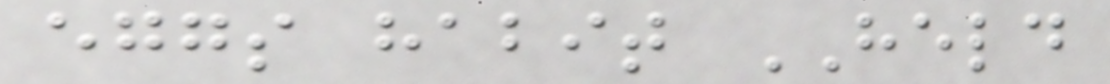eggs habit HELD
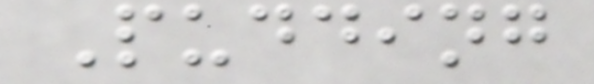Pudding
